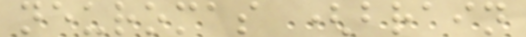neuromas (brain
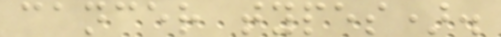cancer types).
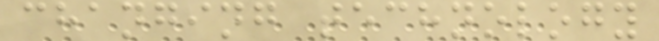changing technology
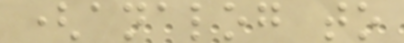(analog to
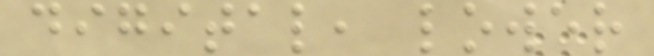digital, lower
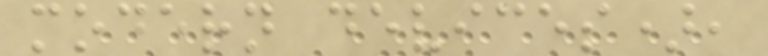modern devices),
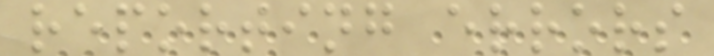reporting errors
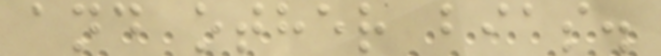and other bias.
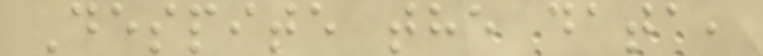Despite the data,
